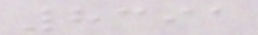8391
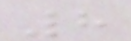8
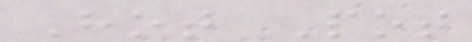Hot Pot
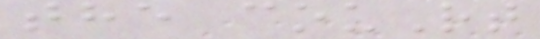the couRt
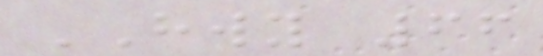HWY 66
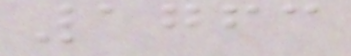1763
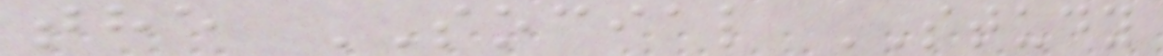the SOCIAL STUDY
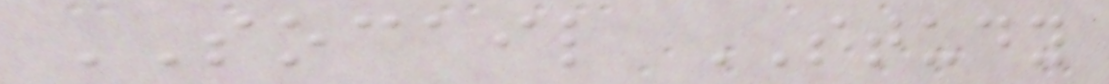SOCAIL STUDY
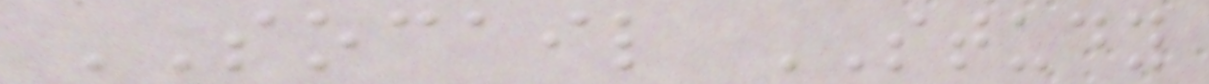SOCAIL STUDY
